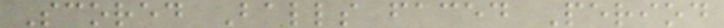Scored Balls faced Period
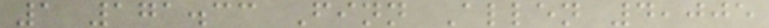1 171.33 Finn Allen 4,005
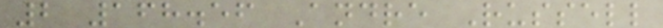2 168.56 Andre Russell
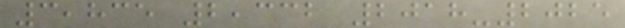3,835 2,332 2018-2025
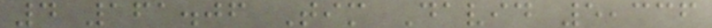4 161.06 Tim David 5,336
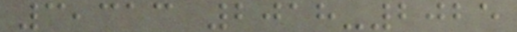3,313 2018-2025
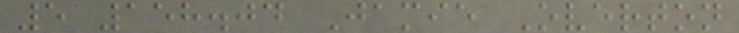5 158.04 Jamie Overton
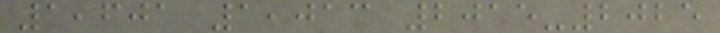1,601 1,013 2015-2025
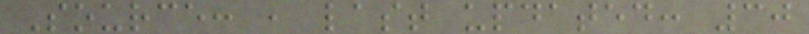Source: , last updated: 30
